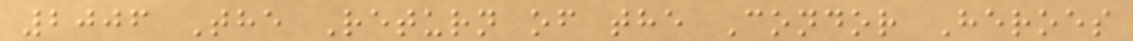2006 The Return of the Condor Heroes
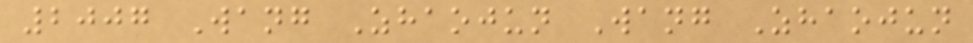2007 Wang Zhaojun Wang Zhaojun
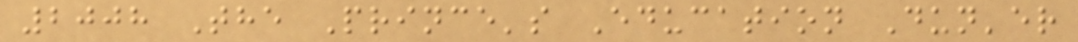2008 The Prince's Education Dun'er
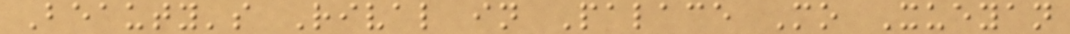Beauty's Rival in Palace Mo Xueyan
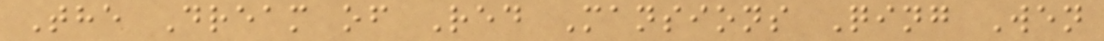The Dream of Red Mansions Qing Wen
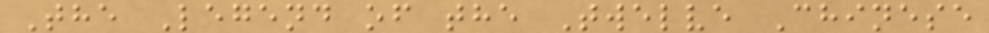The Legend of the Twelve Chinese
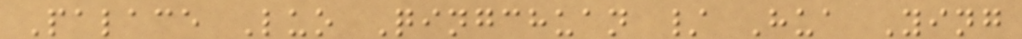Palace Luo Qingchuan / Hua Ying
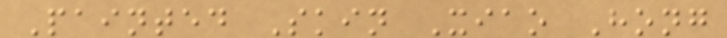Painted Skin Xiao Hong
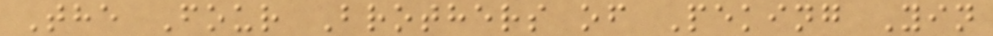The Four Brothers of Peking Yin
